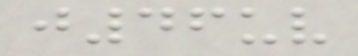j46uv
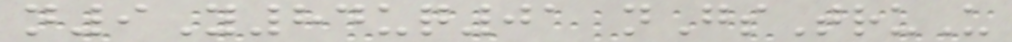n9Y84uq01 nGsTruU
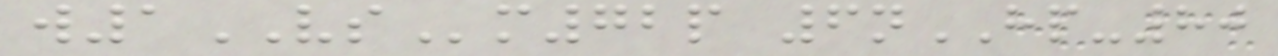w1VSm72p 6nHP-80
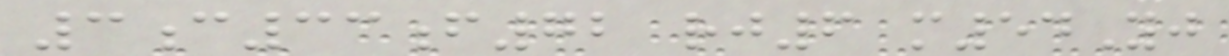3c33f72 rj6 m54Yj
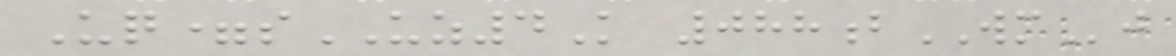Uq=sUZ4K 088bWMj
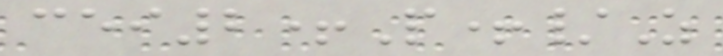cei2+P+/Z
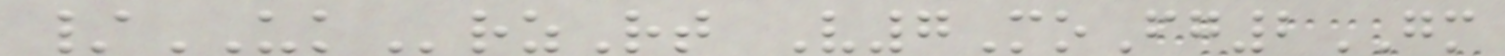/UKrzRt V7MoFg2GM
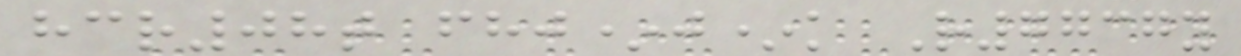hcr08t fhj*j*k R7737y
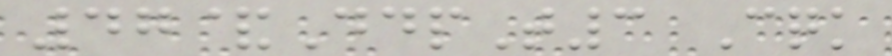47&DdpT3 Cqk
